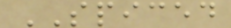SPICED
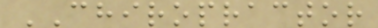CHIROPRACTOR
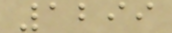1299
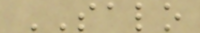SALO
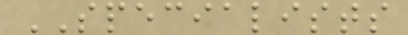SPECIALISTS
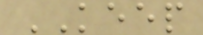KEEP
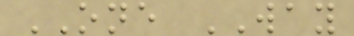ONE WAY
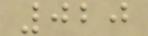020
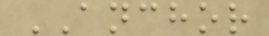ANCHOR
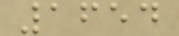1654
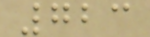723
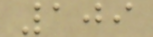109
